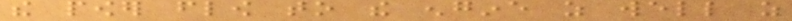the power flow to the engine as well as
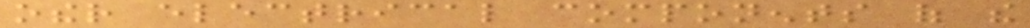other electrical components of the
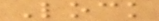Lock
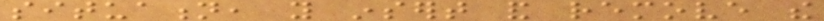situation, you insert and remove the
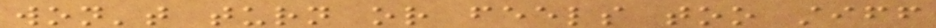won't turn or feels too stiff
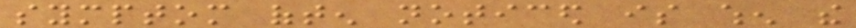symptom often noticed is when the
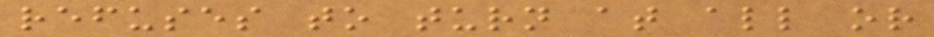refuses to turn at all or
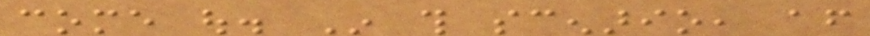come out. In this scenario, after
